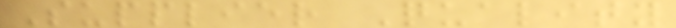Supplier Quality
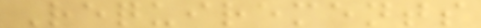Requirements
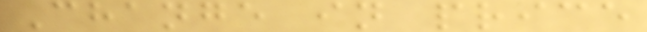Change in price
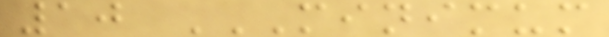10 MINIMUM
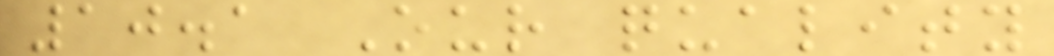10.1 Our quality
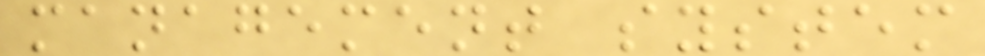management system
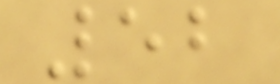52
